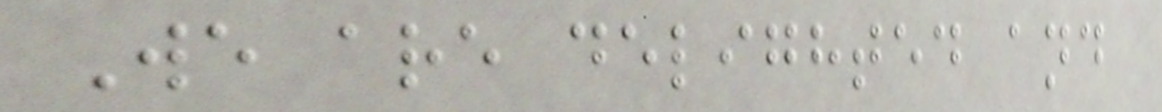We are delighted and
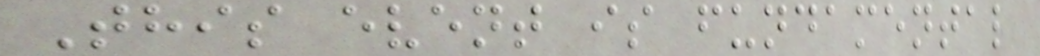This event is fundamental
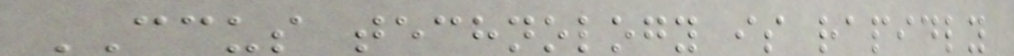CCUS technology is rapidly
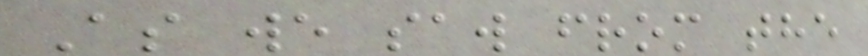As we saw from the
